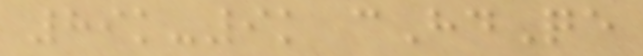89k-9k cHdQe
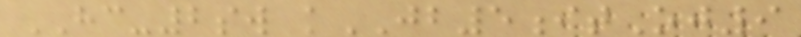HC-2sw kJB5itOj9
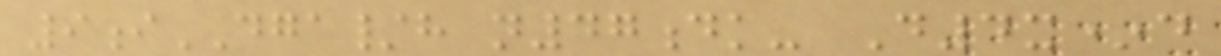9iDGA/h n47dk- D4x*d
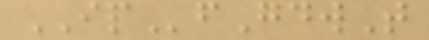IPfGdwT
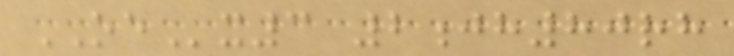OEx3 2jh80rh
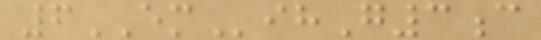6EMihG3c
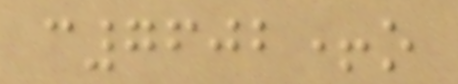c7602+o
